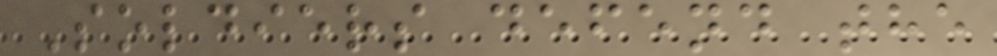Soldiers defend the
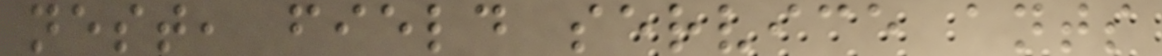nest, field service ants
